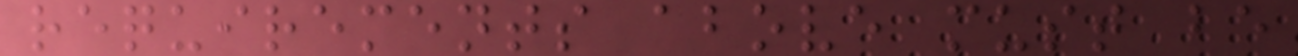requirements above must be
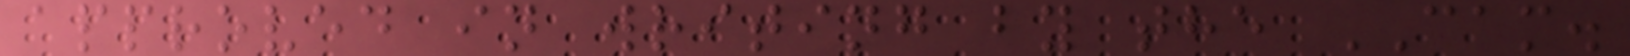approved in writing by the CAM.
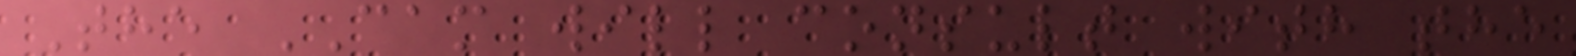The CAM will consult with the
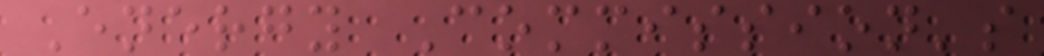Energy Commission's
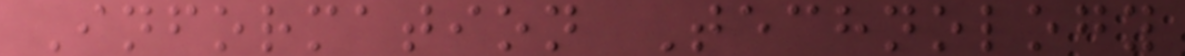Information Technology
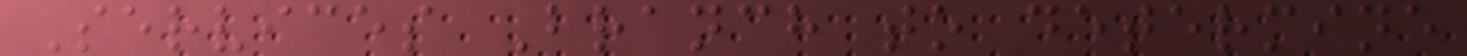Services Branch to determine
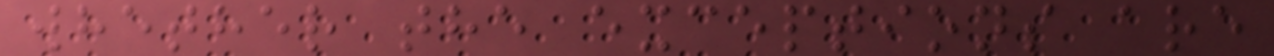whether the exceptions are
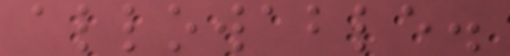allowable.
